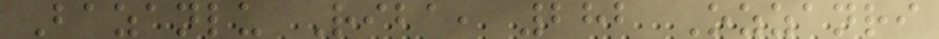Bazanlu Riba, 282 Ozzanri
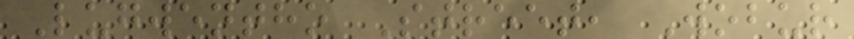Lugwentho Street, Wobur
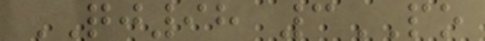QJ98 3PO
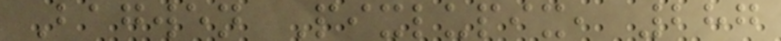Bagwen Pixlupix, 287
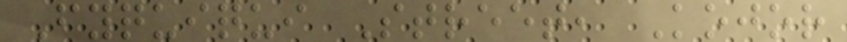Fyquiqui Street, Kojor
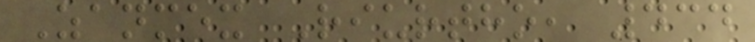Zanmex Riurtho, 434
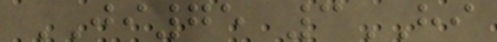JI75 3HI
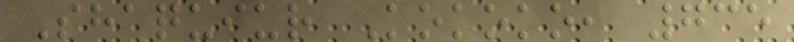Shaquiur Kokoko, 735
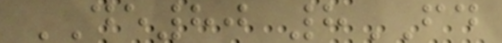DE80 8FD
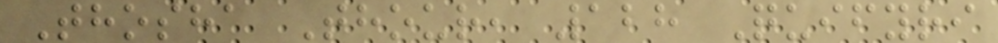Thosha Thour, 128 Quifyri
